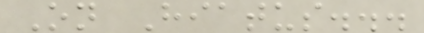On Hiatus...
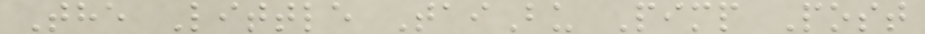The Little TaiBu Pimp Post
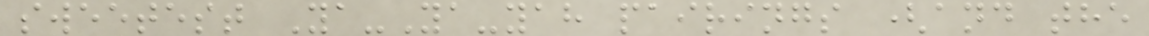sweetest Ya-Ya-yah pairings (and the
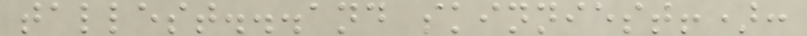tallest...and skinniest!):
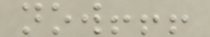now!!!
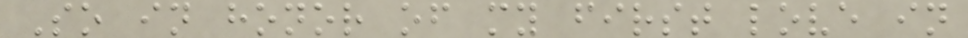So in honor of my first love in
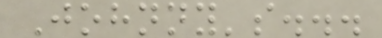Johnny's...
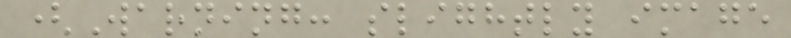(Warning: slightly image
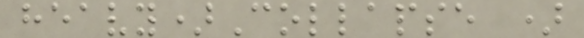heavy)Collapse )
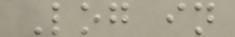Log in
